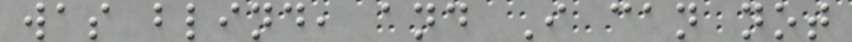was blind, and I can not
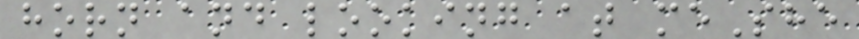horn and looking at meShe
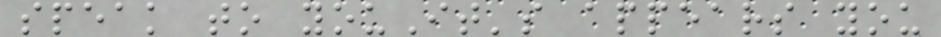speak to youIt's appears you
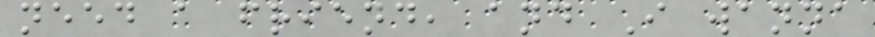need a friend, and I wanna
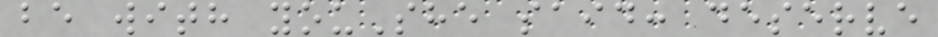be with youShe said: deserve
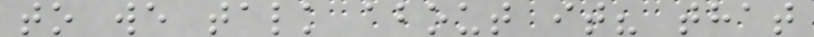to we talk about it? that
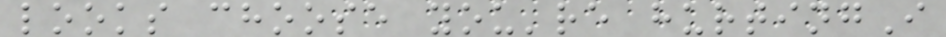looks choose you're hurtingI
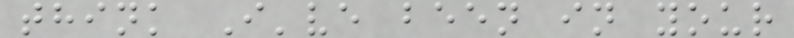think I've been in your
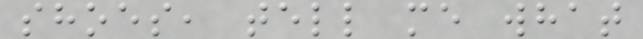shoes, tell me what
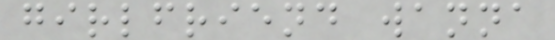girlfriend wanna
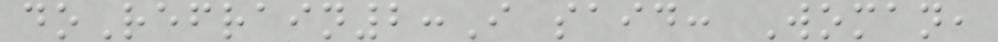doRefrain2:I said: Woman,
